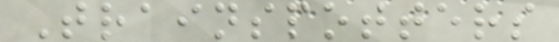Trainspotters
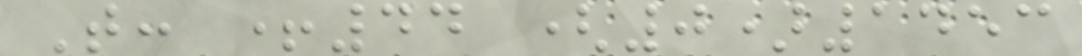T: +44 (0)1453
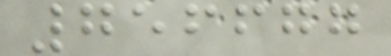756677
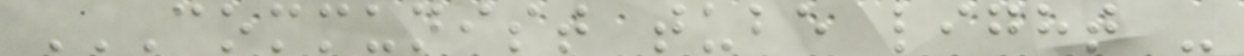COMMUNIST TUBE LIGHT -
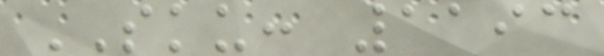SKU: 1193
